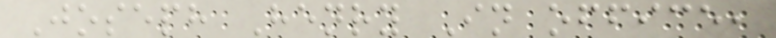Joseph Henry In office,
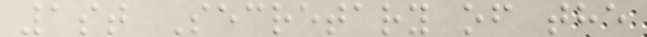1st Secretary of the
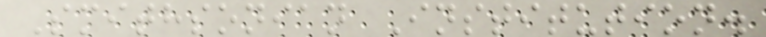Smithsonian Institution.
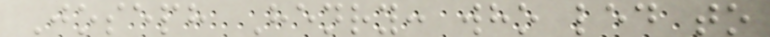Joseph Henry: who led to
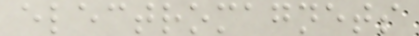electromagnets
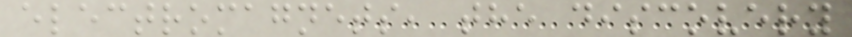electromagnets, the discovery
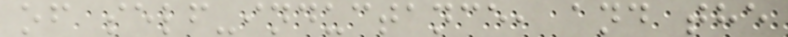of self-inductance, and the
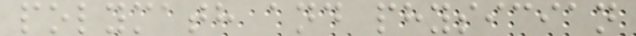polymath and physician
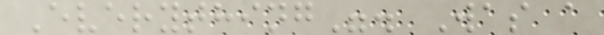Everything". Was a
